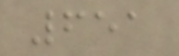651
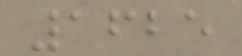1625
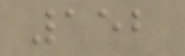152
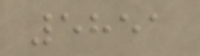5851
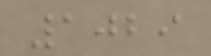1029
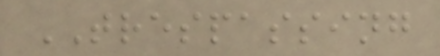TRESPASSING
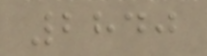2840
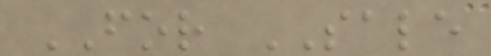FOR SALE
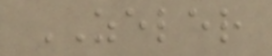ZELER
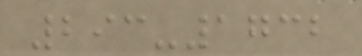293-1732
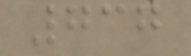737
